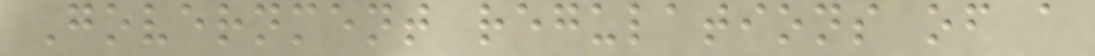Government regulations of a
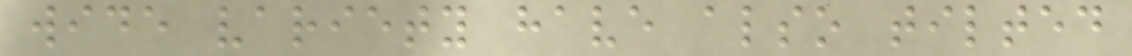wide variety have also tilted
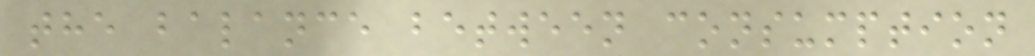the balance between consumption
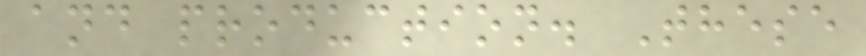and production. These
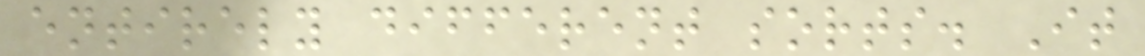entirely different sorts. It
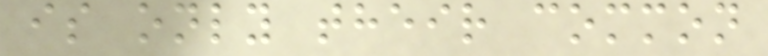is only their common
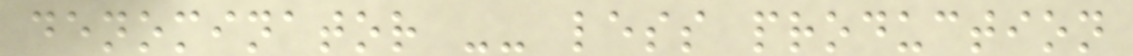denominator -- less production
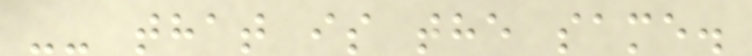-- that is the same.
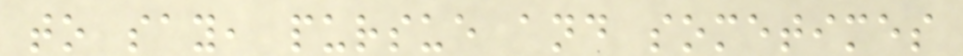to say, pursue and sometimes
